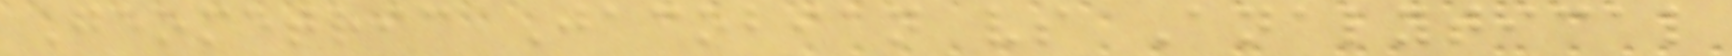Geometric Jacobian vs Analytical
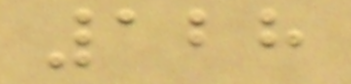128
